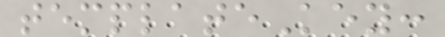templateKey:
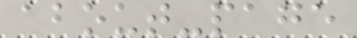about-page
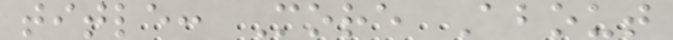title: More About
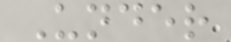Under
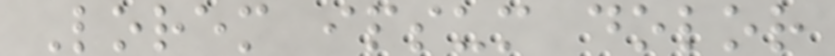Lorem ipsum dolor
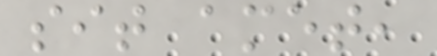sit amet,
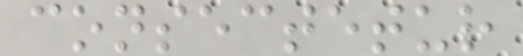consectetur
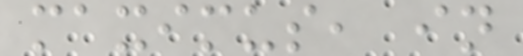maximus, in
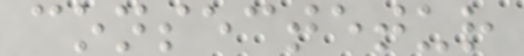consectetur
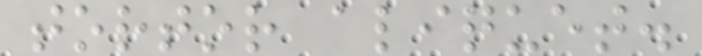tortor aliquet.
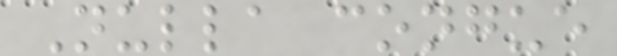Nulla congue
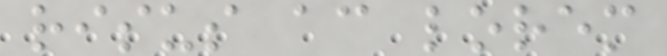risus ac lorem
